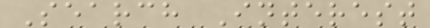Search Interest
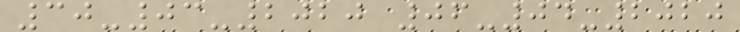30-03-2020 06-04-2020
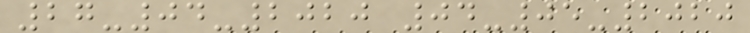27-04-2020 04-05-2020
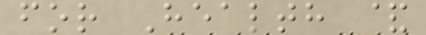for Health &
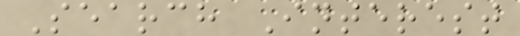Search Interest
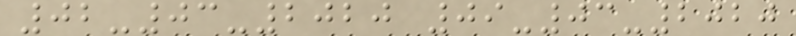02-03-2020 09-03-2020
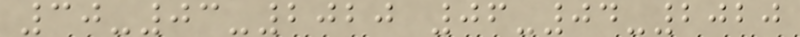30-03-2020 06-04-2020
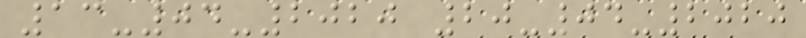13-04-2020 20-04-2020
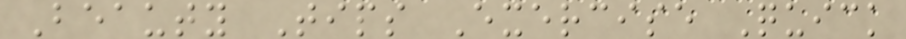Beauty Tips Exercise Quick
